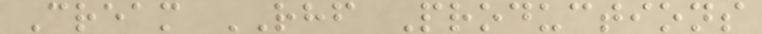Cream RHF Productions
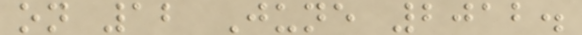on 12 June 2012.
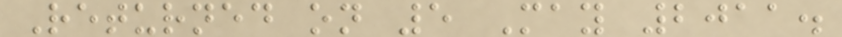Returned on 5 May 2011.
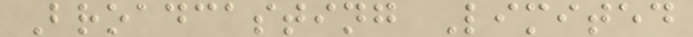Broadcasting Limited
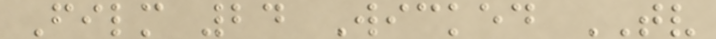Film 24 Wicked TV
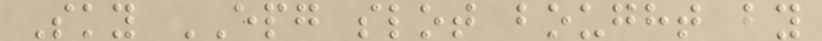Sky EPG slot bought by
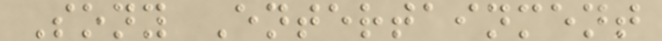Sony Entertainment
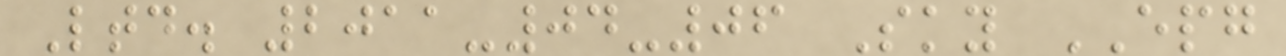Ltd. 2011-04-06 Sky EPG
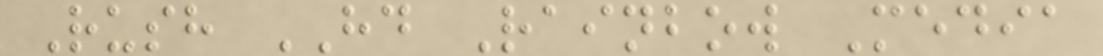Rush HD Rainbow Media
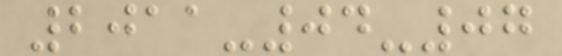2011-04-07
